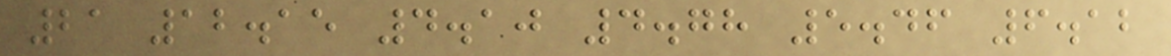21 12.15 4.10 4.78 5.46 6.12
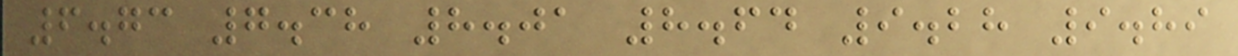6.73 7.38 8.01 8.64 9.28 9.89
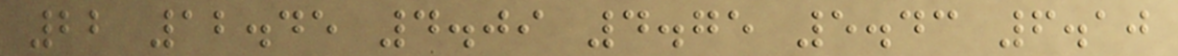22 12.45 4.09 4.75 5.43 6.10
